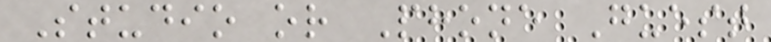Studio or Phone Guest
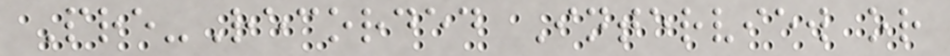Pre-Recorded Interview or
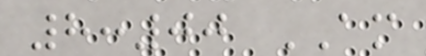8:00 AM
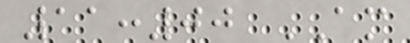11:00 AM
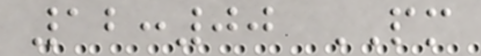12:00 PM
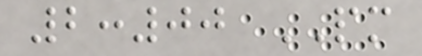2:00 PM
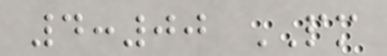4:00 PM
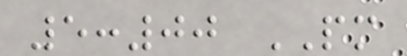5:00 PM
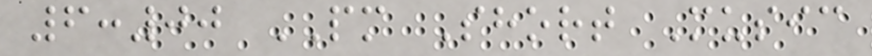6:00 PM Short Music
